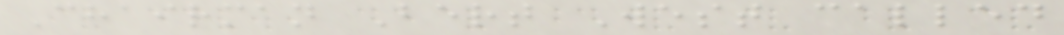Chairman Bert West called
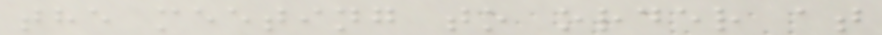the meeting to order at
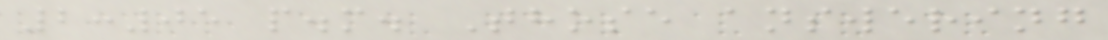2:05 p.m. Those answering
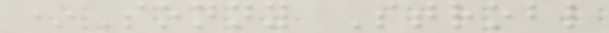*Sonny Strobl
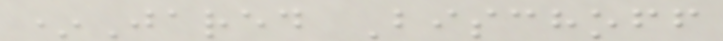*Jared Bischoff
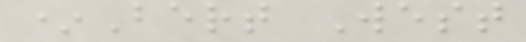*Bert West
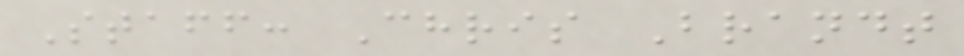Staff: Chris Brandt
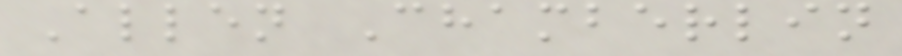Allen Chamberlin
